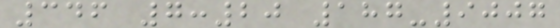346 7:20 187-9007
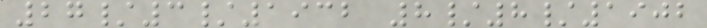27/3/1932 8/8/1902
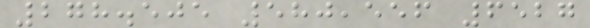278.505 580,556 6527
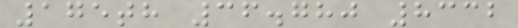175th 36.780 8332
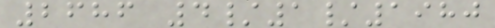2686 4/1/1980
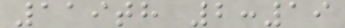119th 2:19
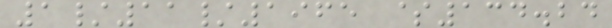1/11/1965 $134.24
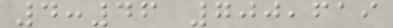4:46 700,619
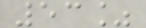53%
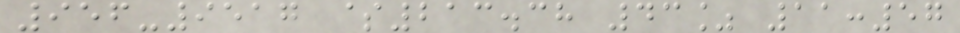956-9517 $213.38 43% 11:57
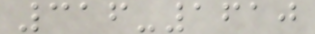316-1610
